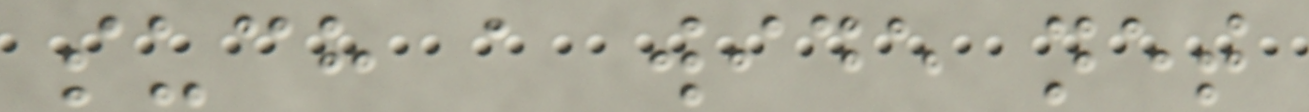such a wide net
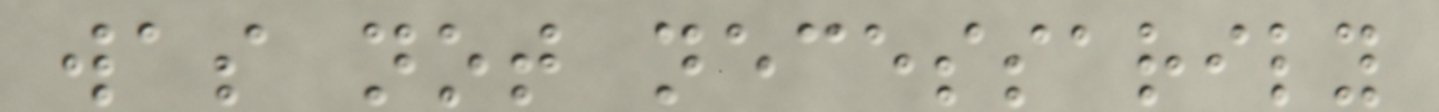was not necessarily
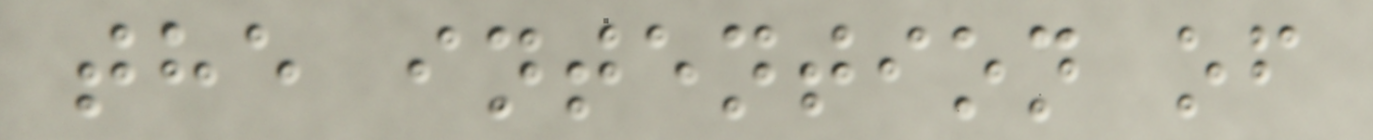the intention of
